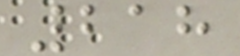218
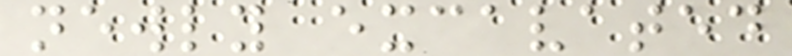newly excavated
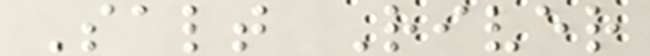Salt River
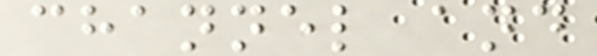channel and
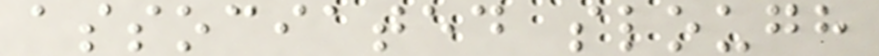associated slough
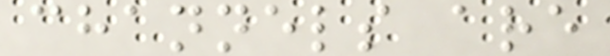channels are
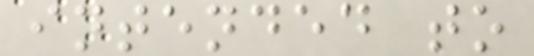intended to
